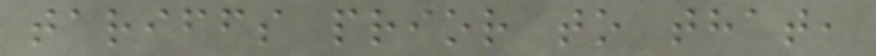tariffs prior to that,
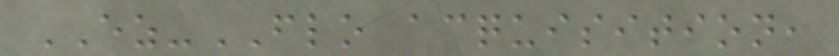EZ-FLO acquisition,
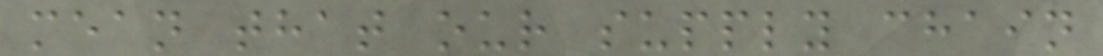mean that our supply chain
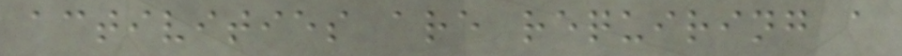activities are requiring a
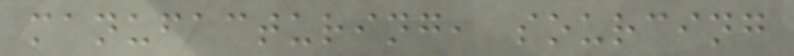manufacturing, sourcing
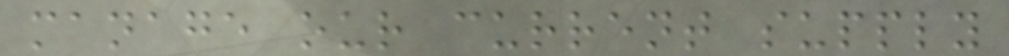manage our current supply
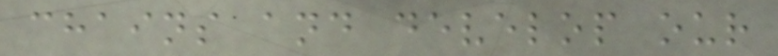chains and develop our
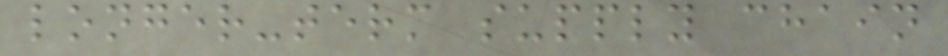longer-term supply chain
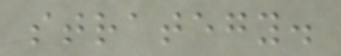strategy.
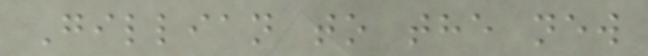Gillian to the new
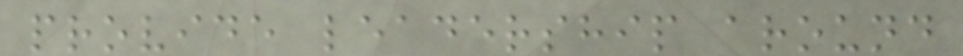provide leadership around
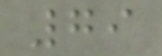79
